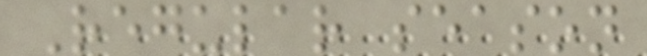Regular season
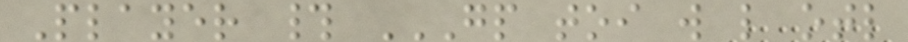Player # GP TOI W L OTL
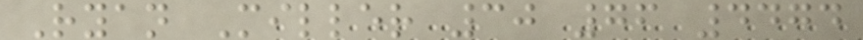Ryan Miller 30 76 4474
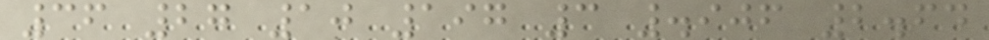36 27 10 197 3 .906 2.64
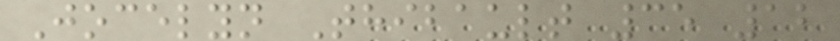Jocelyn Thibault 35 12
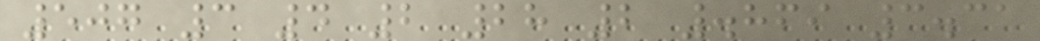507 3 4 2 28 2 .869 3.31
